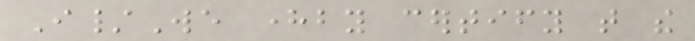I/We hereby certify that the
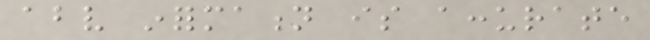above information is accurate
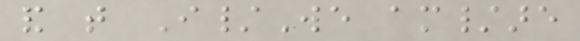and that I/We am/are
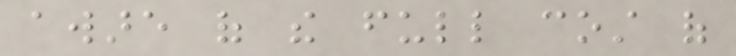aware of the full cost of
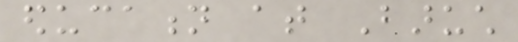education at Baruch
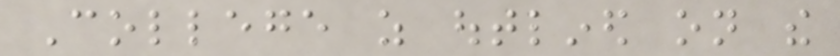College as outlined on the
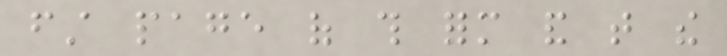first page of this form and that the
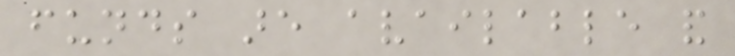funds are available and
